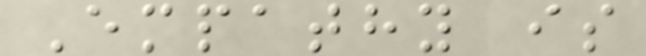Empathy is
